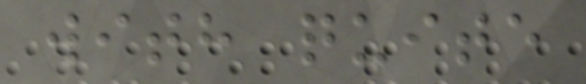with quite
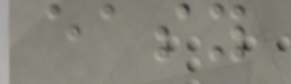easy
